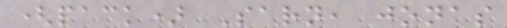(pack) Sarn, jonas
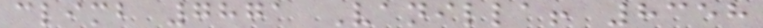climb 7871 Vanilla! 8358
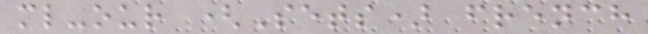ml-our (Sets) french
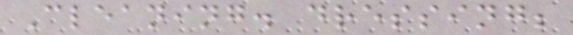Cleaning. dressing;
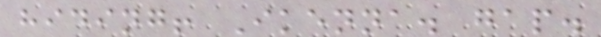hiding! Ikenna. gap.
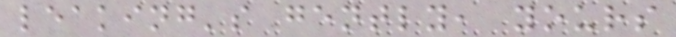leaking's gently, yours
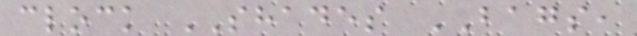clock SHADES BAGS,
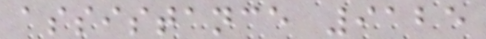assistance 9125
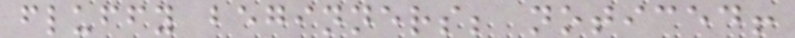fluffy beginners; noticed!
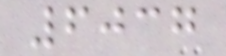6037
